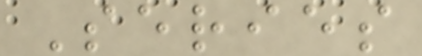Series
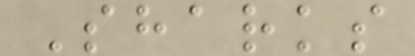Sharks
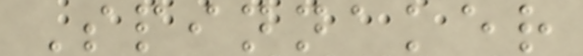Spinnaker
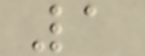1
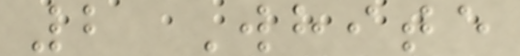2 White
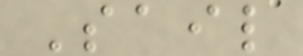Sail
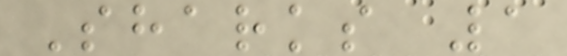Sharks 1
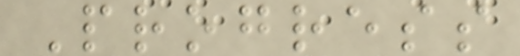Progress
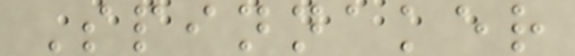Spinnaker
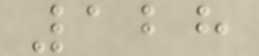128
